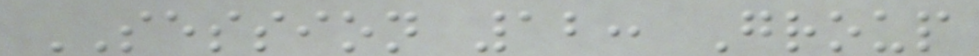SESSION 12: Group
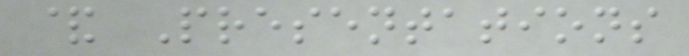& Presentations
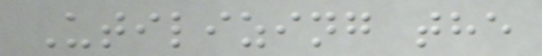Utilizing the
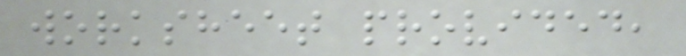worksheet provided,
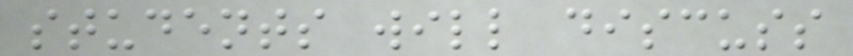students will discuss
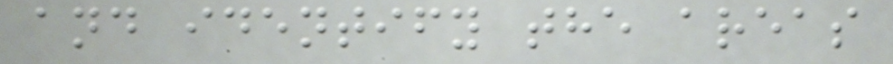and identify the areas
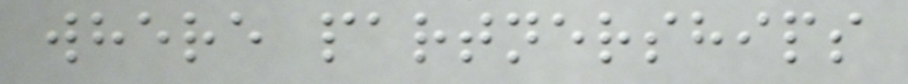where partnerships
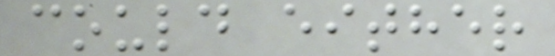could either
